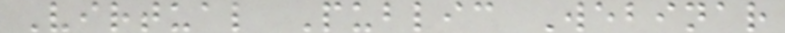Virtual Public Webinar
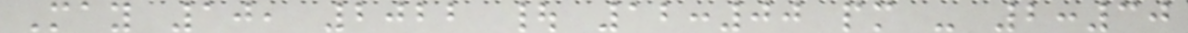May 10, 2022 | 12:00 pm - 2:30
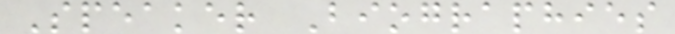Speaker Biographies
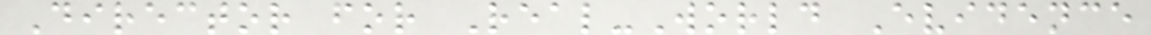Director for Real-World Evidence
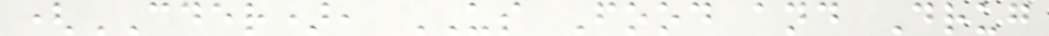(CDER), US Food and Drug
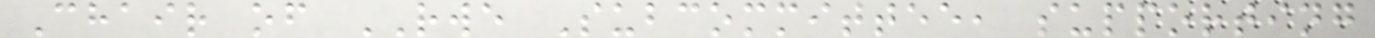Chair of RWE Subcommittee, supporting
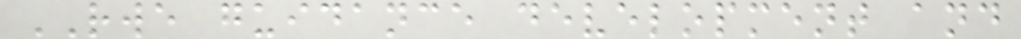RWE guidance development and
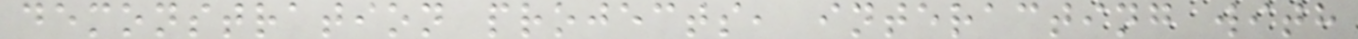demonstration projects, interacting with
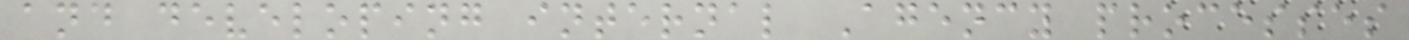and developing internal Agency processes
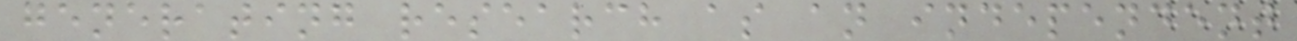generating research as an independent
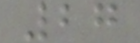27
